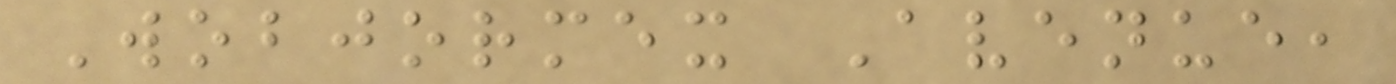Wobjormex Avenue,
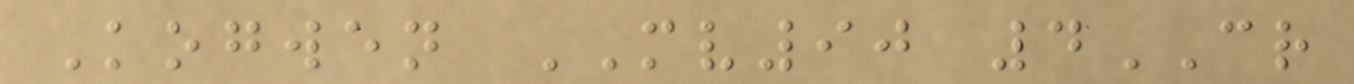Kogwen MV90 4CR
